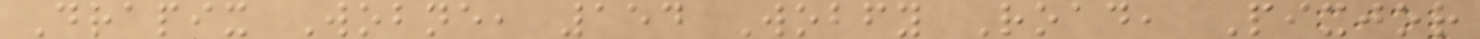Drapix Wobne, 154 Wobfy Road, Pixjor
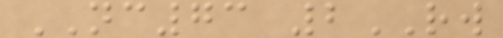NC73 2RW
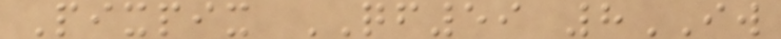Pixpix QF59 8IW
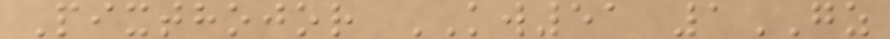Pixthojor KW51 1GZ
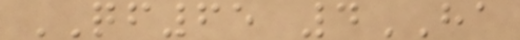QF65 4HA
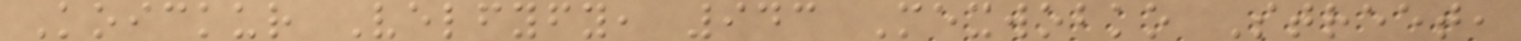Koickur Velfyfy, 943 Mexwobko Street,
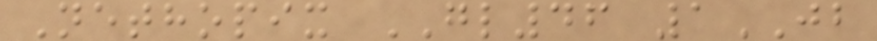Nethopix GL46 1JB
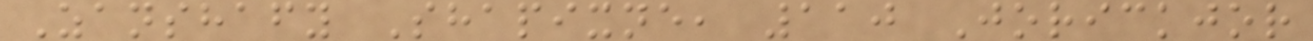Zanshafy Shapixne, 110 Jorickjor
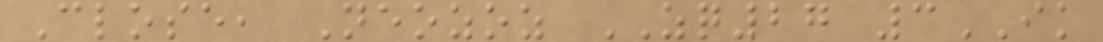Close, Neozoz ZQ27 3IK
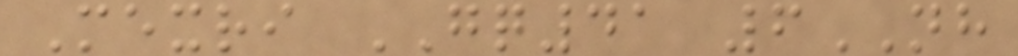Mexri GQ41 6NH
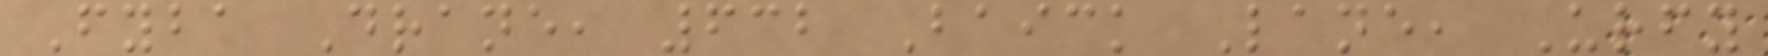Fyba Drane, 632 Baick Lane, Urfy
